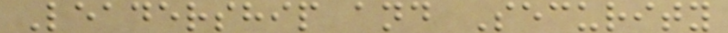Leadership and Security
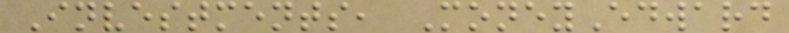Investments, MoneyEdward
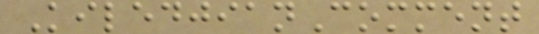KiledjianComment
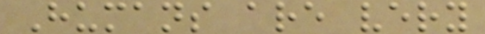Humans are very
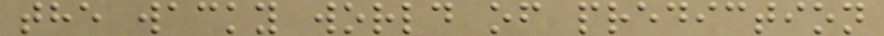the wacky world of prediction
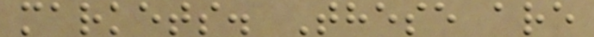markets. These are
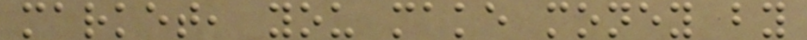market, you make money by
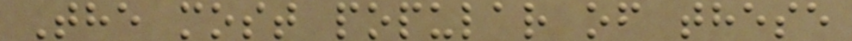The most popular of these
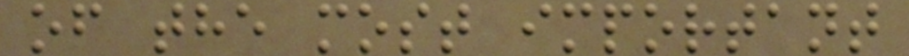of the most important
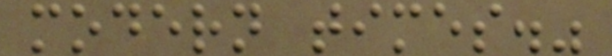modern times."
